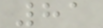81
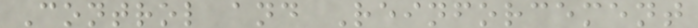Control and Reinforcement
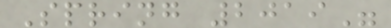Spring 2019"
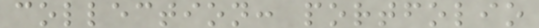collection: portfolio
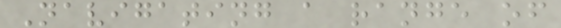Navigating a range of
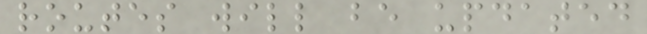routes will be updated
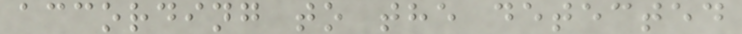according to the detected
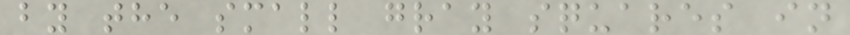by the small gray squares in
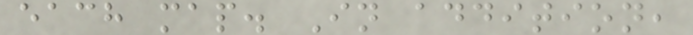each map. In addition,
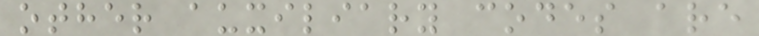other auxiliary codes are
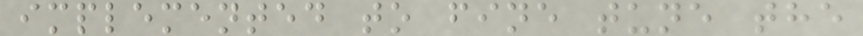implemented to fine tune the
